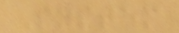System
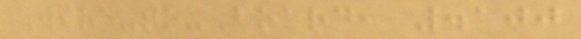Wire-to-Board, .100
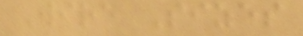Wire Sizes
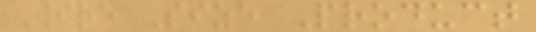Wire Size Product
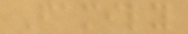Family
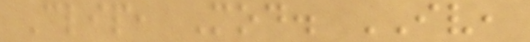Clip, Mod. IV,
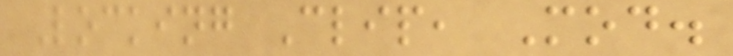Locking Clip, Mod.
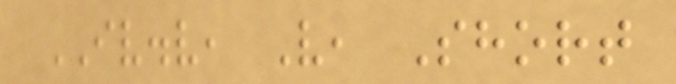IV.v, V, Short
